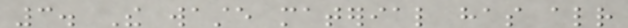3. The waste material has already
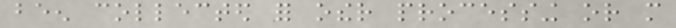been collected for other processing or more
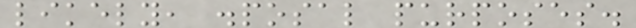likely, disposal purposes.
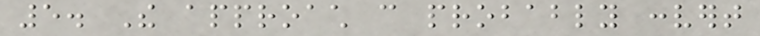5. The approach can probably convert
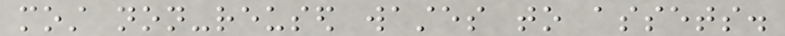most non-reused wastes to assets.
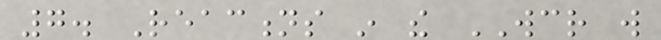7. Reactions in the WCR will
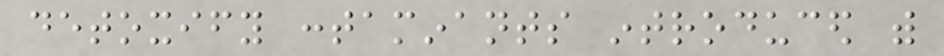detoxify contaminants introduced with
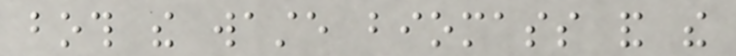both the waste biomass and the
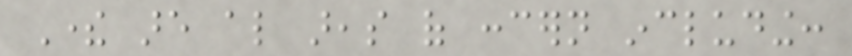There are also areas of concern including:
